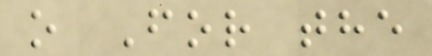o For the
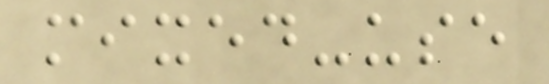mixed-use
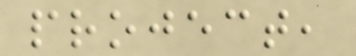project,
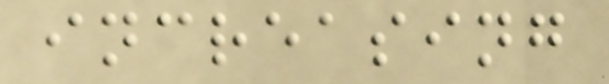increasing
